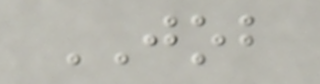JOB
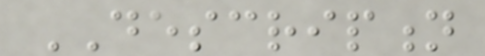DESCRIPTION
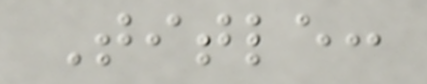Title:
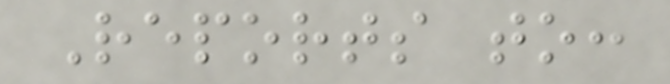Reports to:
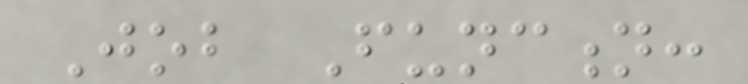Job Function:
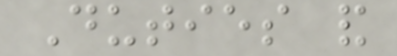Duties and
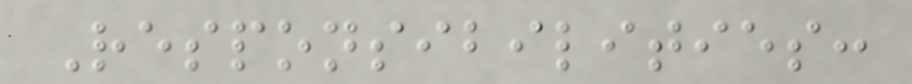Responsibilities:
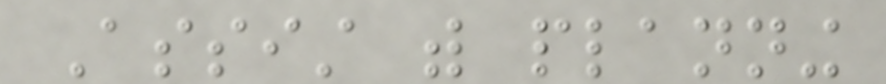Assist with planning
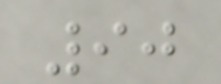90
